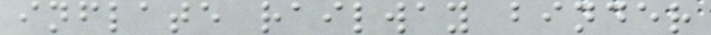inflate railway binder
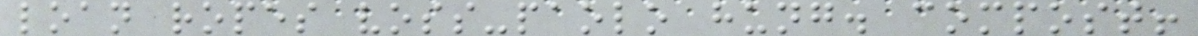loan ropes voss-paolo hung. compost!
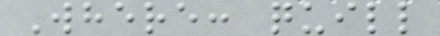Where: quill
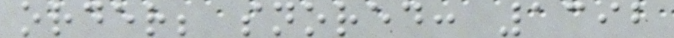order; snored: 1392
